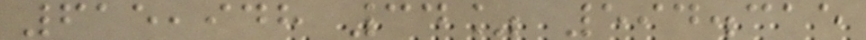615,948 34% 594.315
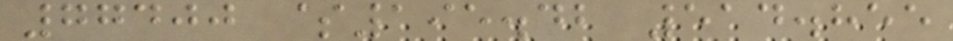77400 $195.42 514.855
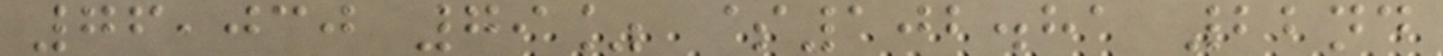76,030 79% $102.81 22nd
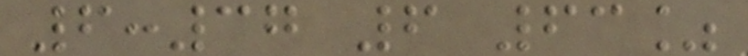6:37 6 63%
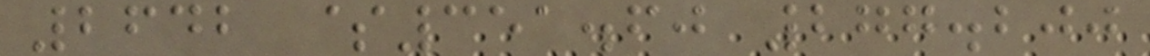2642 $351.60 277.200
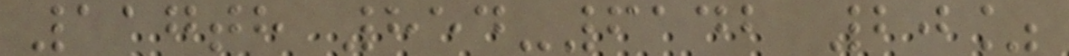117th 854-6142 20%
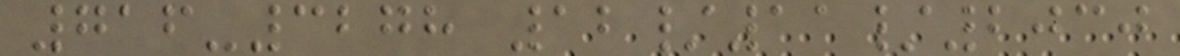716-3278 12/11/2030
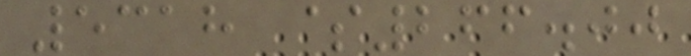5318 $266.00
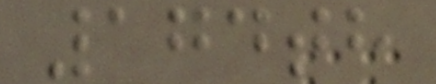174th
